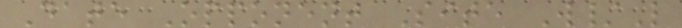Date Opponent Site W/L
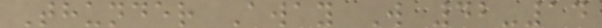Thunder Away W 42-14
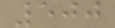500
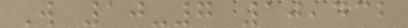W 10-7 10,432
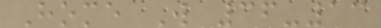Home W 36-13
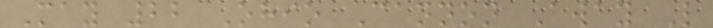May 22 Ohio Cannon Away L
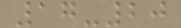17-20
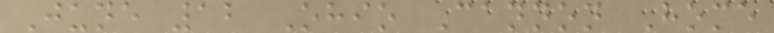June 12 Ohio Cannon Home
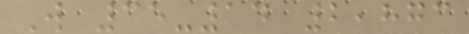W 35-14 2,873
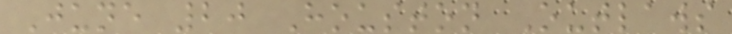June 20 Houston Outlaws
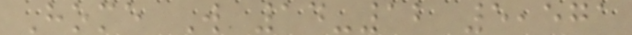Home W 14-12 5,571
